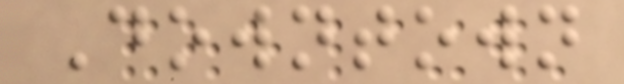Downtown
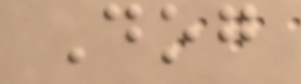Dog
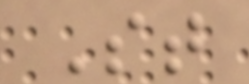St
